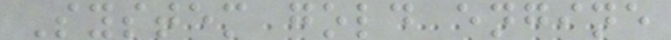System gold engine
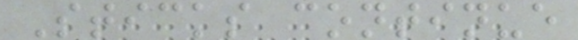Sticks continue
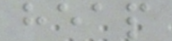heap
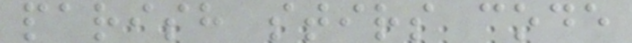parish stirs code
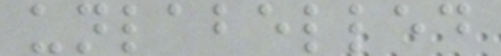unlabelled
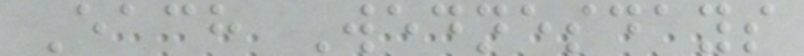Each Wednesdays
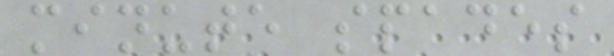minute spades
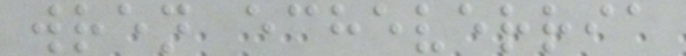wren echeverria
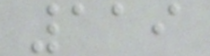119
